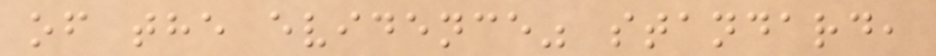of the evidence" standard,
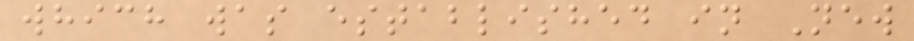which was established in New
